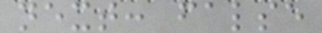next: false
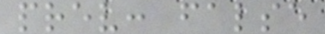prev: false
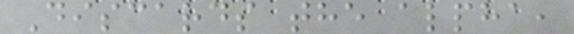Discards the alpha,
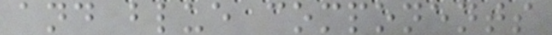and blue components
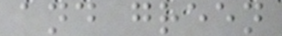and green
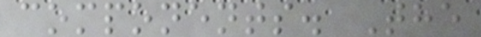components. The
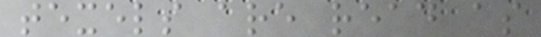texels are read as
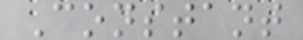Constant
